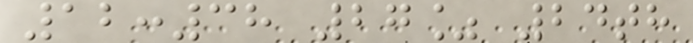12:38 27% 24th
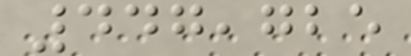447,725
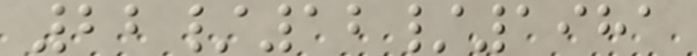22/12/1981
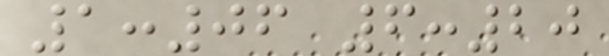1:06 6:20
